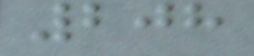208
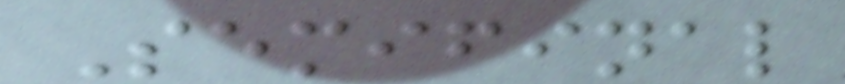Semifinal
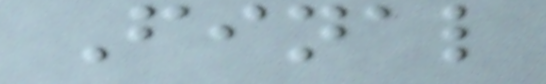Final
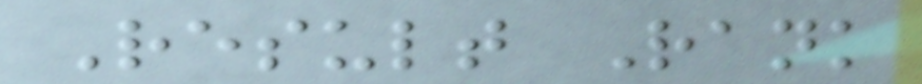Result Rank
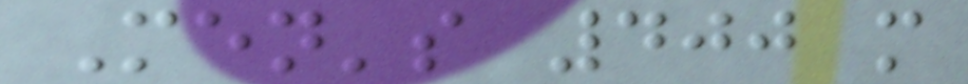Men's 400 m
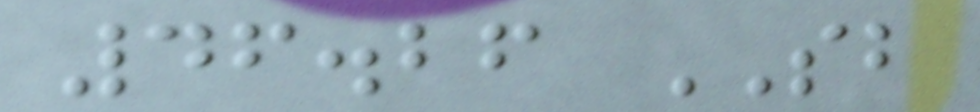46.26 SB
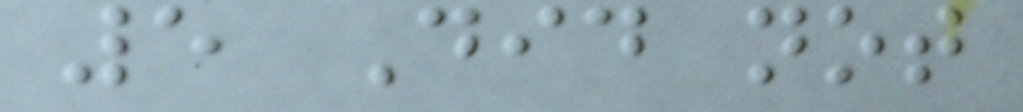5 Did not
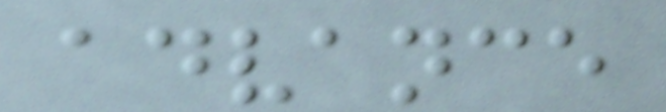advance
